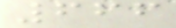666
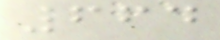664
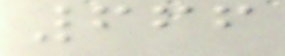666
